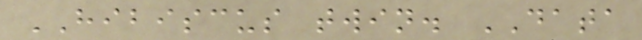HIBISCUS twin. DATA
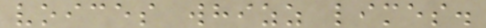voices whizz limes.
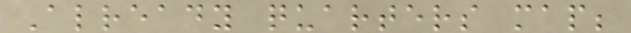Already quarters map;
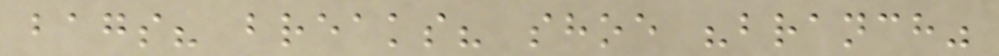bags? breaks? shoe "branch"
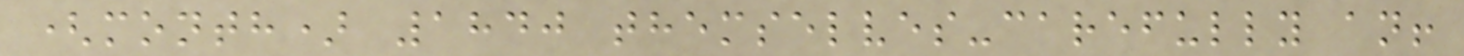(month) 1840 themselves-carefully an!
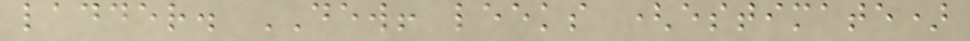ladder. DEW! leeks (estimate)
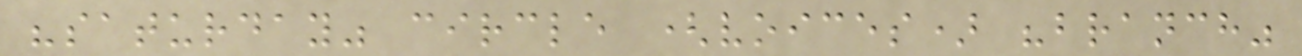"saturday" circle (voices) "branch"
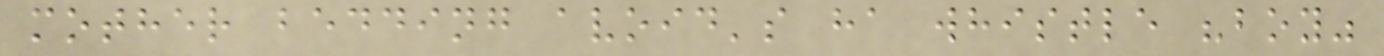mother bedding avoid's ha whistle "boy"
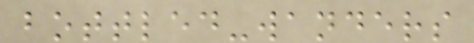bottled-wanders
